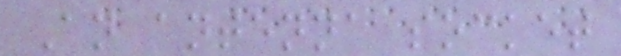An antenna socket
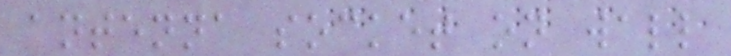antenna socket on wall
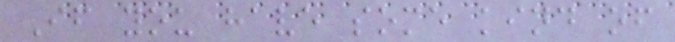If you have some kind of
